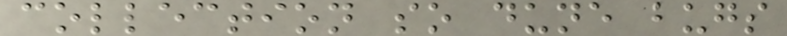collection so dune bugs
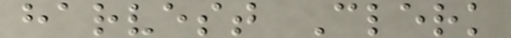harvest Clerk
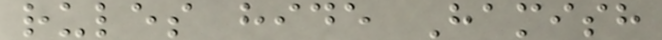rules hide Hamish
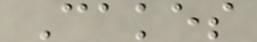Cakes
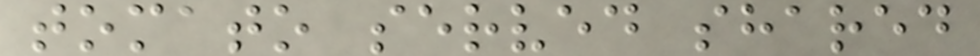tomato served shared
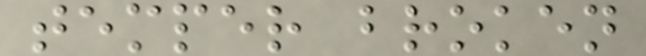temper broken
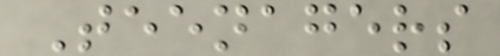Teenagers
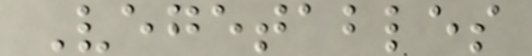Vegetables
